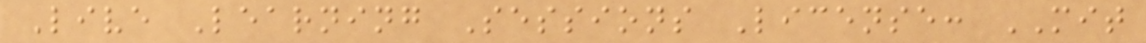Live Learning Sessions License: MIT
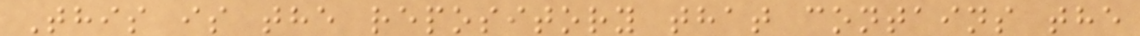This is the repository that contains the
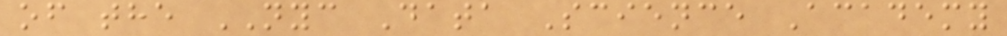of the NYC Data Science Academy
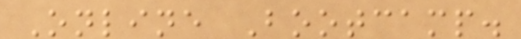Online Bootcamp.
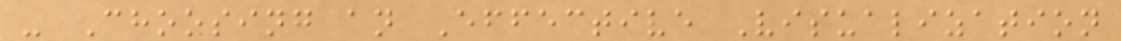- Choosing an Effective Visualization
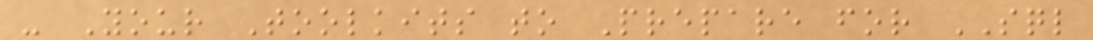- Your Toolkits to Prepare for SQL
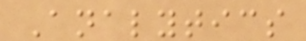Analytics
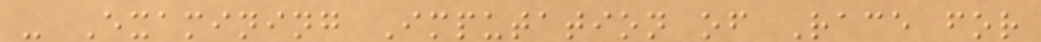- Examining Imputation of Race for
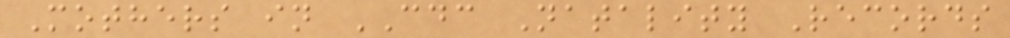Mothers in CDC Natality Records
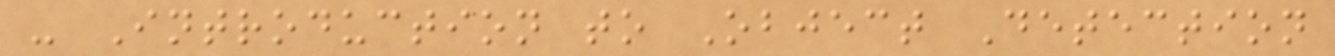- Introduction to Object Detection
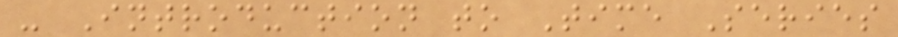- Introduction to Time Series
